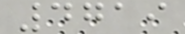4719
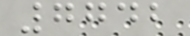7742
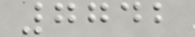7742
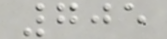705
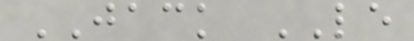JACK LE
